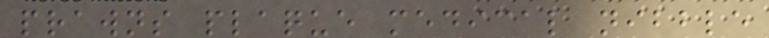prawns plaque medical nibble
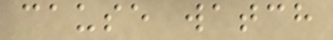cause watch
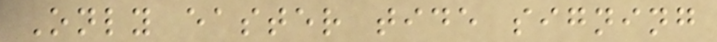Only easter tide signing
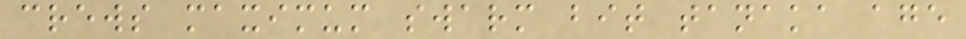crews maximum swarm bit tanaka age
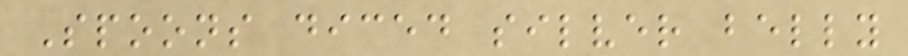Spoons diced silver belly
